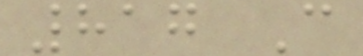817 C
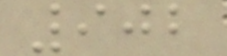902
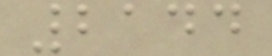2144
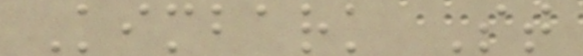Kimbark St
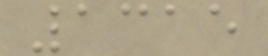1315
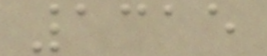1315
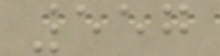557
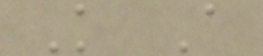K A
